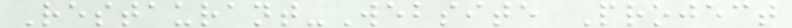Restaurant-Website Project
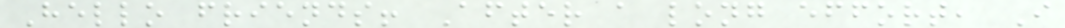Hello friends! After a long effort, I
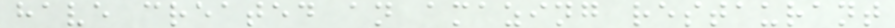have created an amazing restaurant
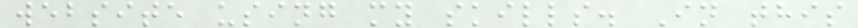website using my skills. In this
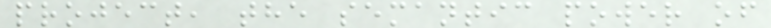project, the semantic power of
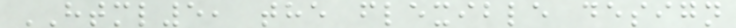HTML5, the flexible design
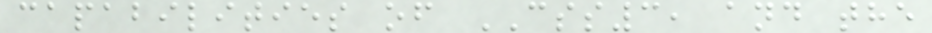capabilities of CSS3, and the
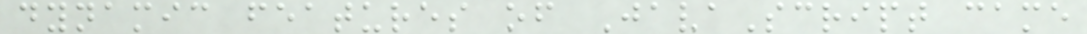dynamic features of JavaScript came
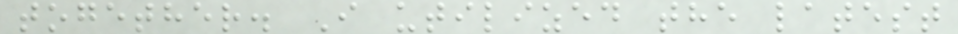together. I utilized the latest
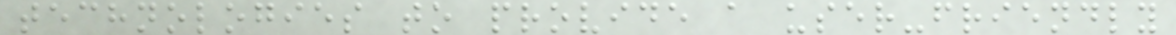technologies to provide a user-friendly
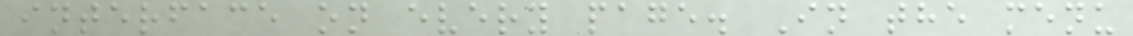interface on every page. In the menu
